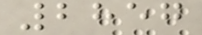2857
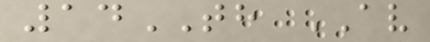14TH AV
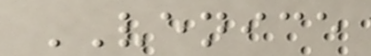VENICE
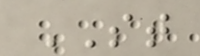ST
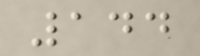144
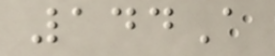144A
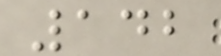142
